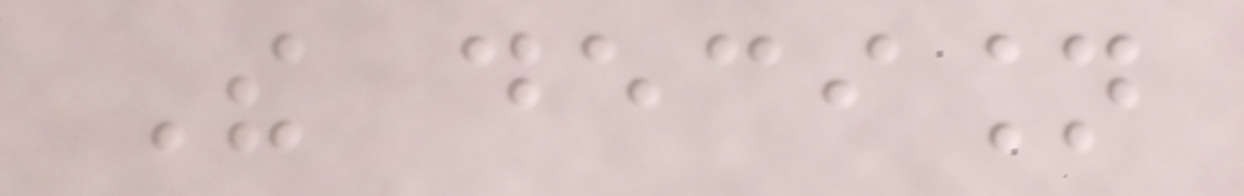The decision
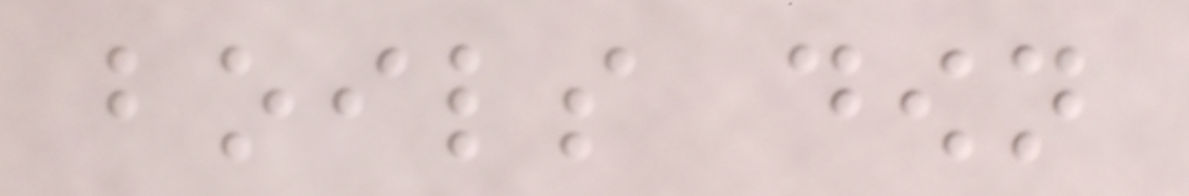boils down
